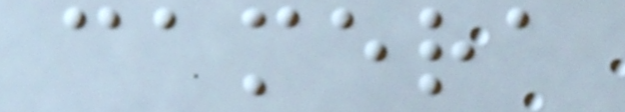camera
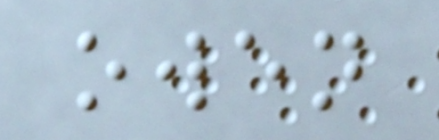owen
